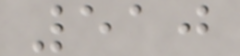510
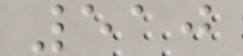510
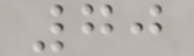70
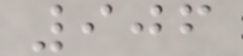906
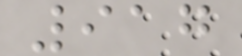917
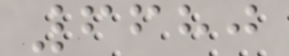6680
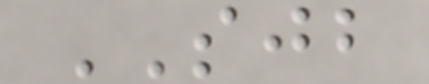SJB
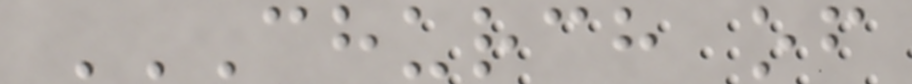CHURCH OF
